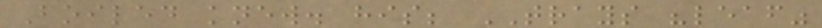Boiled knew. his; TRAYS "leaf"
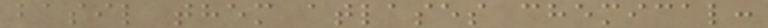basil them atlases chemical:
